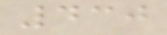430
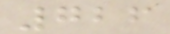726
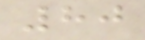80
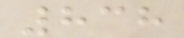838
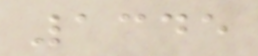1345
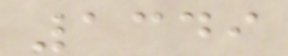1349
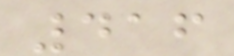416
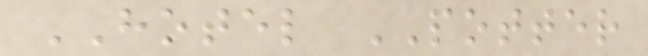HOTEL POTTER
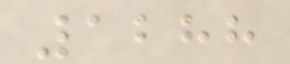1288
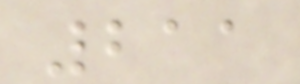211
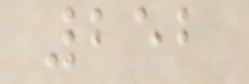252
